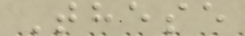These
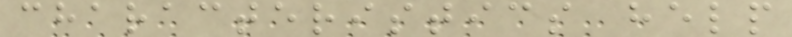characteristics help
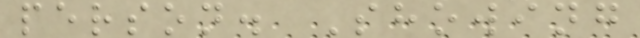person. Showing
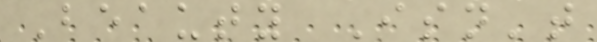Beauty Isn't
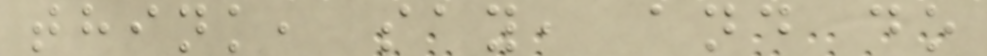think, say, and do
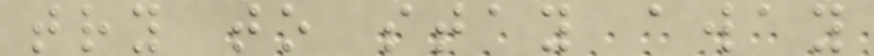try to stay away
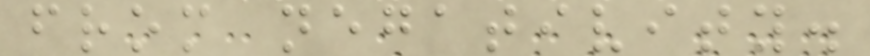from negativity.
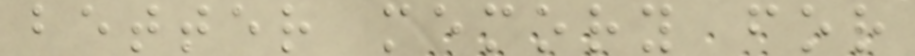better memory for
